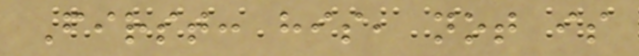First: his, not is
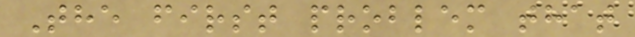The first problem that
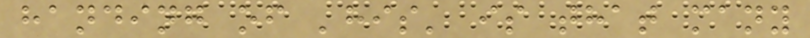handing of 'his' is that many
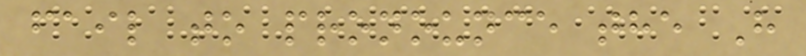fail to pronounce the H
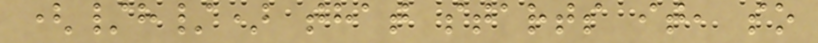(/h/) that starts it, so
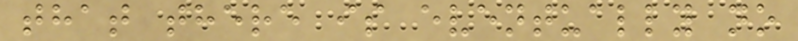that there is eventually no
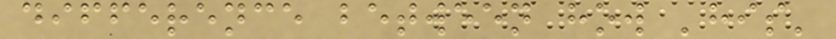difference between how 'his'
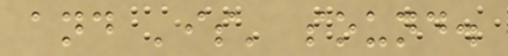and 'is' sound.
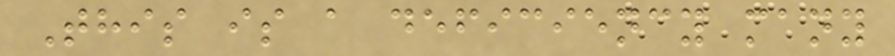This is a deficiency many
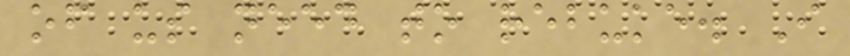of us need to rebuke. I
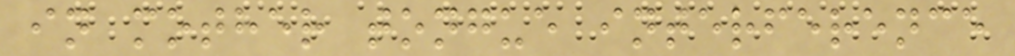in mother tongue interference
